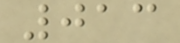013
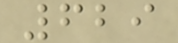629
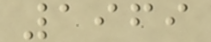1969
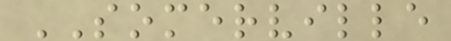SOMERVILLE
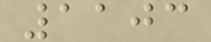1103
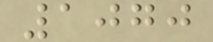1070
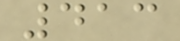413
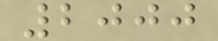2000
